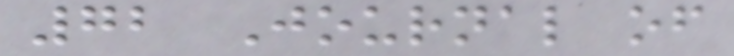72 Journal of
